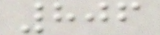806
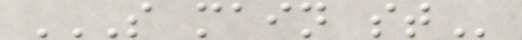S MAIN ST
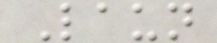Laun
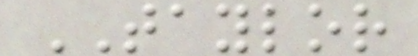TAYLOR
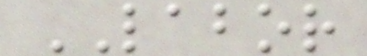LABOR
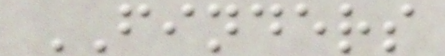FINDERS
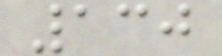130
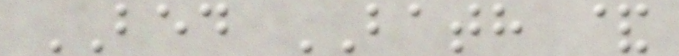BED BATH &
